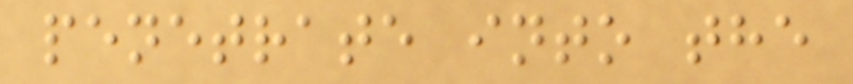penetrate into the
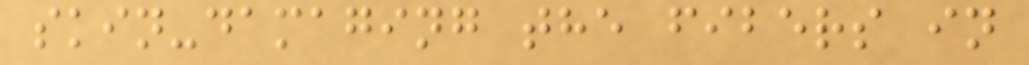skin-damaging the fibers in
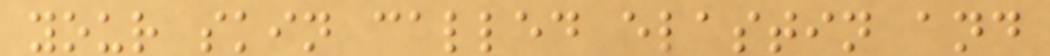your skin called elastin and
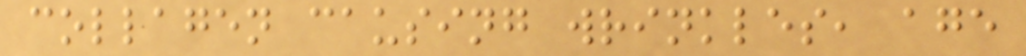collagen causing wrinkles, age
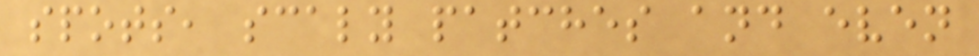spots, scaly patches and even
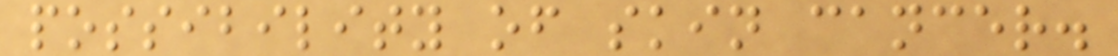possibility of skin cancer.
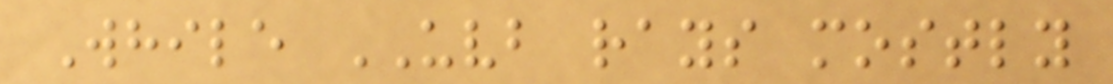While UVB rays mostly
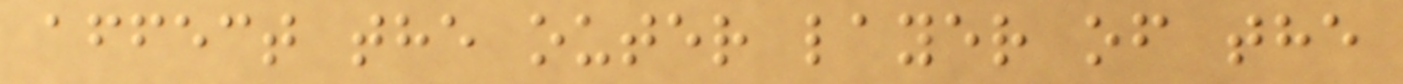affect the outer layer of the
